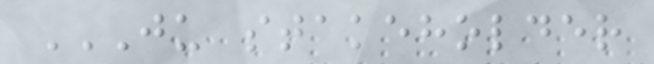JU STAKEHOLDER
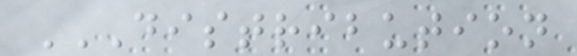DISTRIBUTION
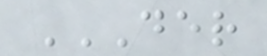DER
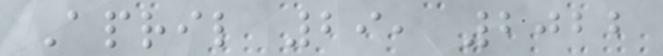April 29, 2022
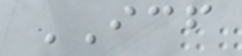ICF
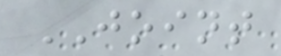JOINT
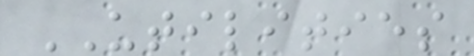UTILITIES
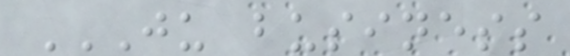JU BUSINESS
